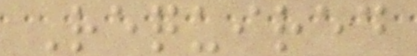Required
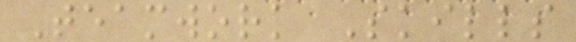Teamwork Skills
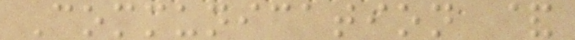Communication &
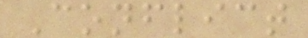Conflict
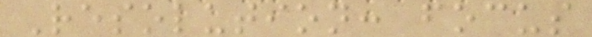Resolution: focus
